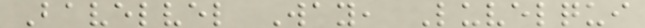Bavelvel Way, Luvelqui
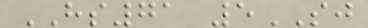HS71 5SJ
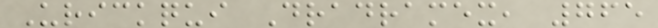Urickqui Dradramex, 765
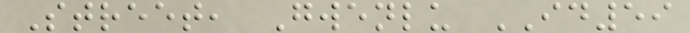Street, Gwenlu ID59
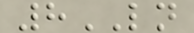8LN
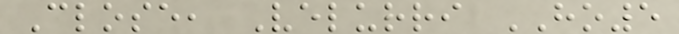Close, Velurri HO5
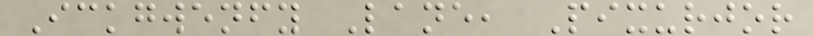Ickgwenfy Lane, Pixurjor
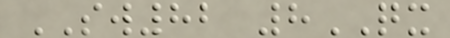SW82 8QX
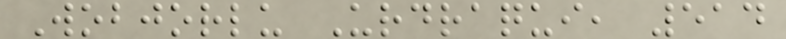Wobjorlu Urdraqui, 514
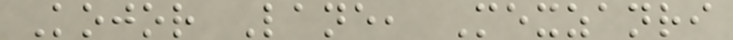Kojor Lane, Mexzanri
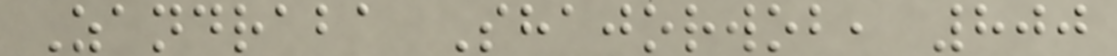Zandraba Shajorwob, 800
